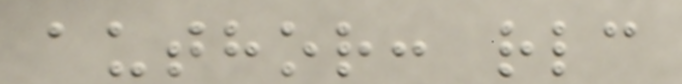author: rlc
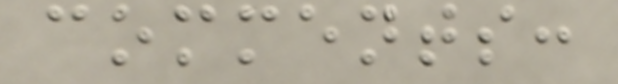comments:
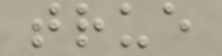true
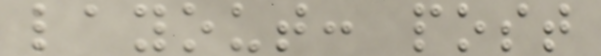layout: post
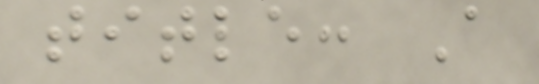title: A
